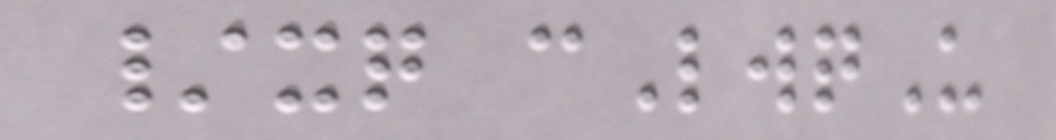/xq cLwqU
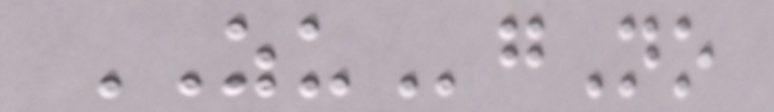ZUgNo
